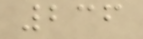236
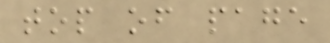top of page
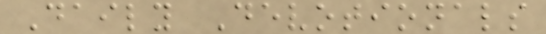Daily Devotionals
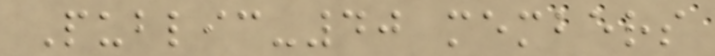Public-40 members
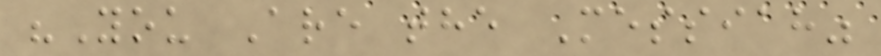"You Are the Messiah"
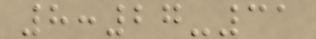8:27-31
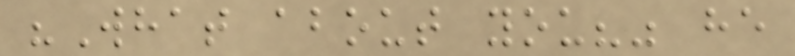"What about you?" he
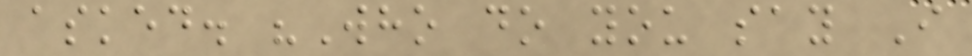asked. "Who do you say I
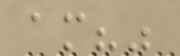am?"
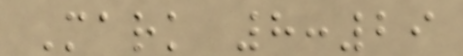Mark 8:29
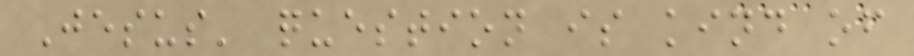Jesus' question is kind of
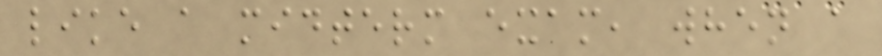like a midterm exam, when a
